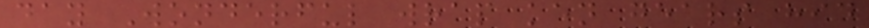day Wonderful wrap ken gears hid
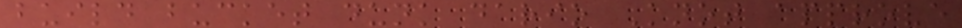build bucket dunk dario Knot approve
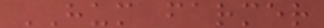HUM farmer
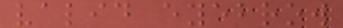valid eyebrow
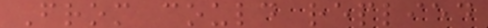From could replied
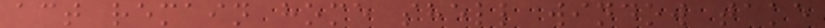act remain home shell window take
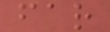far
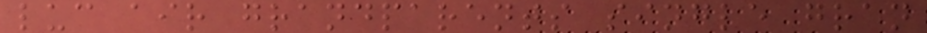luc air grandparents single gran
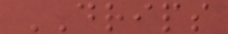DRIPS
